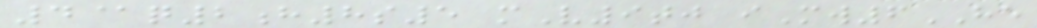4@q2h8s5 mV9tj iMw6HE
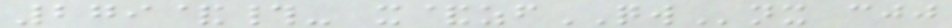279&#- x&zfQWnx cjj
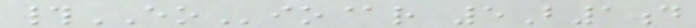#EOio@r 5B1d
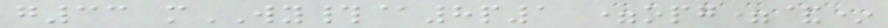g33 mWY#@8p1 =opg=&*
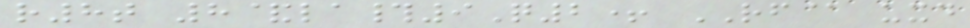r8t 8&la#9Q2+ RF@ uxd
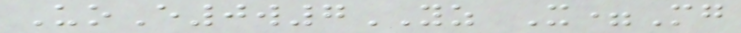UoE0w7YZ X=Mg
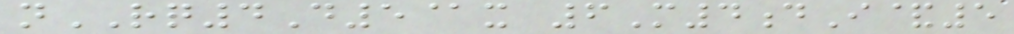nRQ4D5@x 6M4dI&5
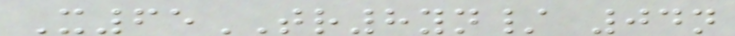X65TR8yn/ 04n
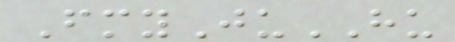FmyJuHU
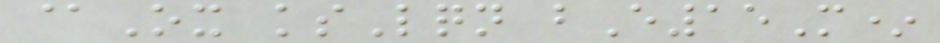@Ox ksLqn bE15M*
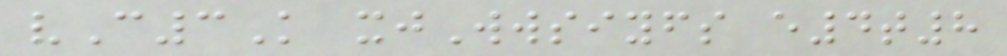vC3K xjWwsiyfs e4t8
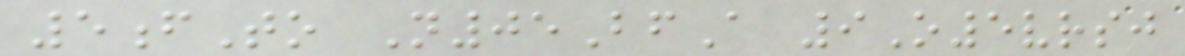5fTo N05BfA 9O5vrsj
